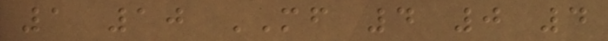1 10 MF 4 0 4
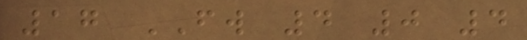17 FW 4 0 4
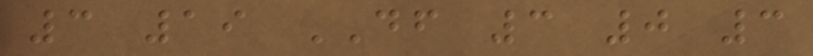3 19 DF 3 0 3
